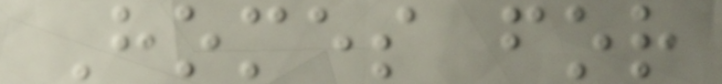Homes for
